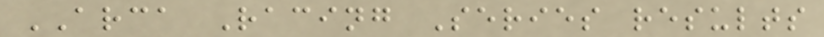ARCA Racing Series results
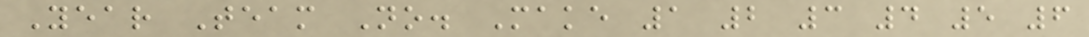Year Team No. Make 1 2 3 4 5 6
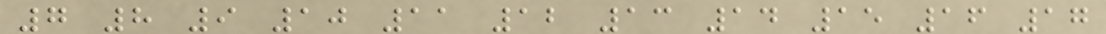7 8 9 10 11 12 13 14 15 16 17
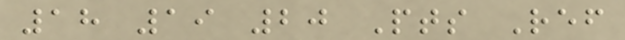18 19 20 Pts Ref
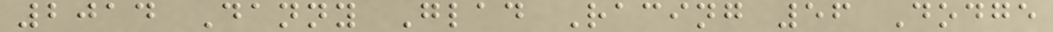2014 Danny Glad Racing 56 Dodge
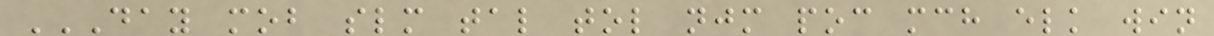DAY MOB SLM TAL TOL NJM POC MCH ELK WIN
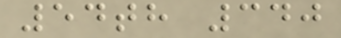54th 340
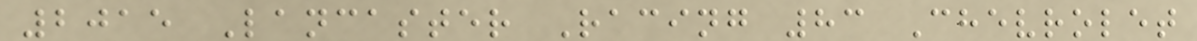2015 Lancaster Racing 83 Chevrolet
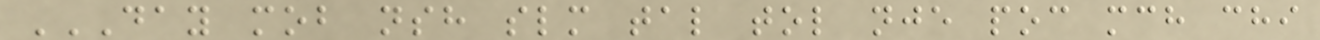DAY MOB NSH SLM TAL TOL NJE POC MCH CHI
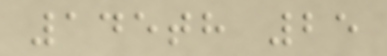145th 25
